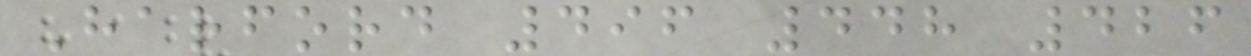Harford 496 448 426
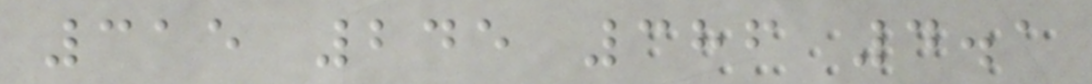315 245 386 4.1
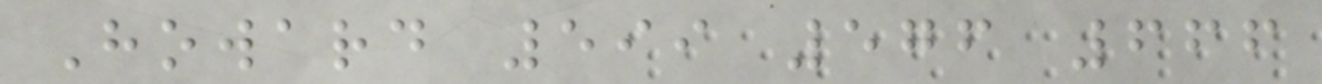Howard 599 576 666
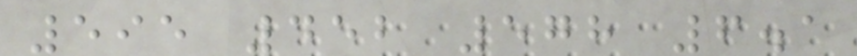595 452 578 6.1
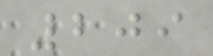209
